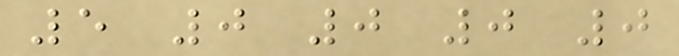5 0 0 0 0
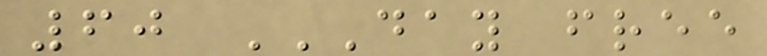60 DAY FREE
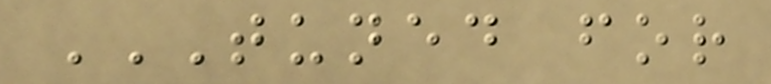TUNED FOR
